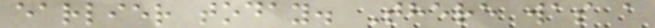earlier today. There was a
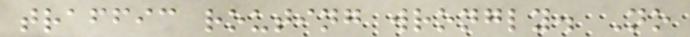traffic routing wrongly. No
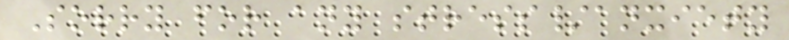Sorry for any stress/anxiety
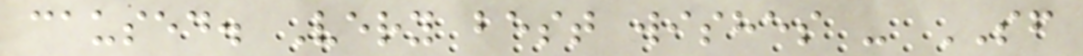caused. Very best wishes - SF
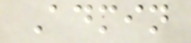Admin
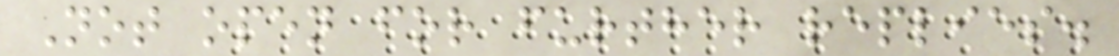Not open for further replies.
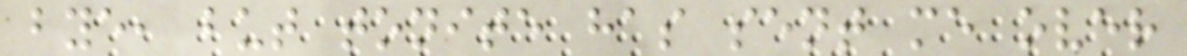bye, but tonite has sent me over
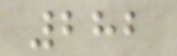282
